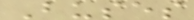Buses
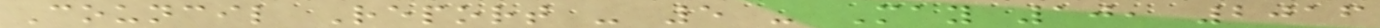Council Report - 5 - May 10, 2016
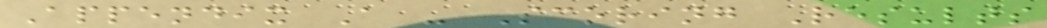Appendix A - Scoring Results
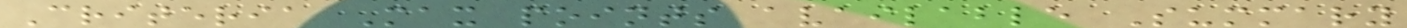Criteria Max points available Summary
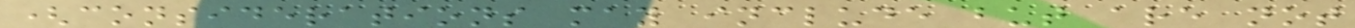(considerations may include but are not
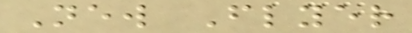New Flyer
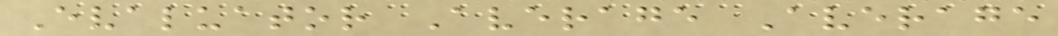Evaluator Average Average
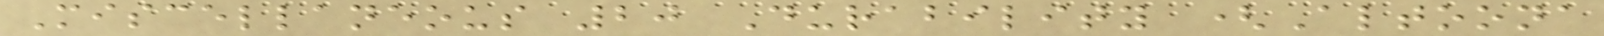Miscellaneous 20 Durability (Altoona
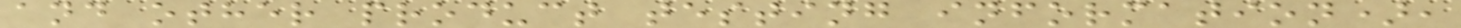and other product testing information),
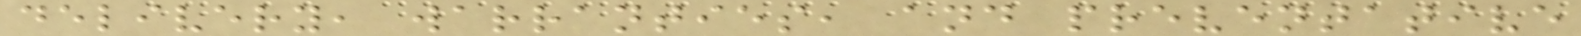delivery, warranties, and preventative
